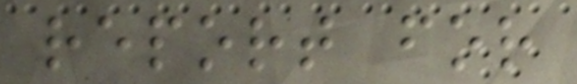report for
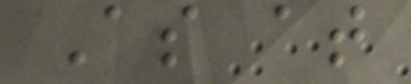As at
